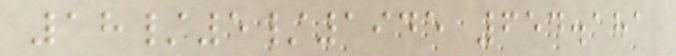18/5/1945 654.181
